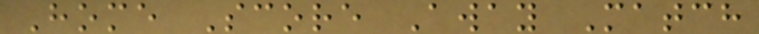Home Score Away Match
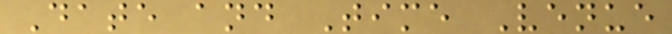Date and Time Venue
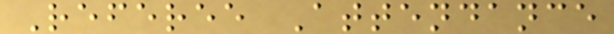Referee Attendance
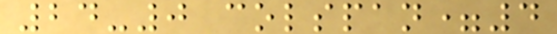24-0 colspan=4
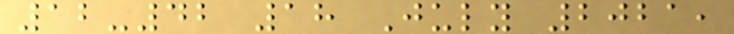12-42 18 July 2021,
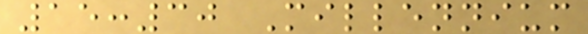15:30 Millennium
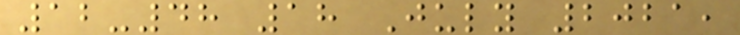12-48 18 July 2021,
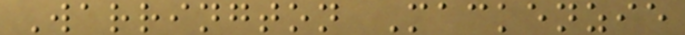Warrington Mackenzie
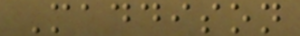Maddison
